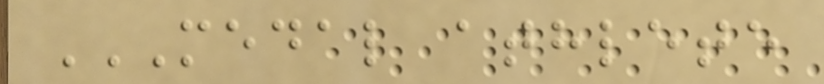MEDAL ATHLETE
